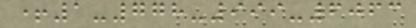+1-778-999-6063
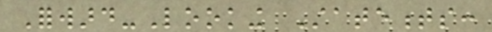Forward-Looking Statements:
